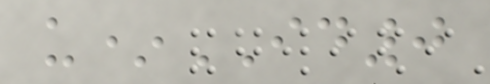u*ID0
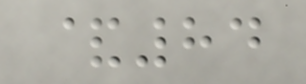&84
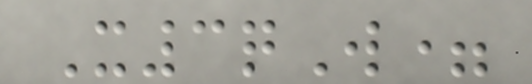X3qW=
